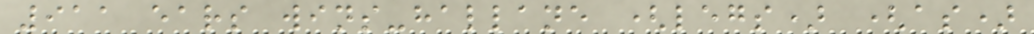911 ears wins-hallane (legs) (as)
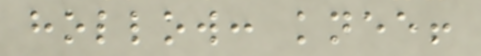hollow: knee!
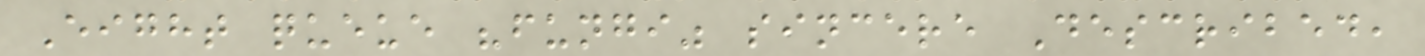Eight queue "fungi" sincere Described,
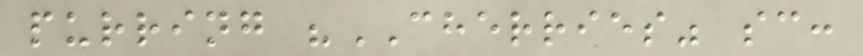purring "CHERRIES" sc:
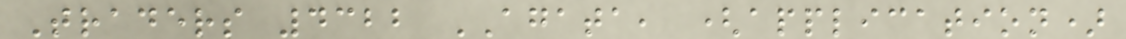Traders 4322 AGATA, (application)
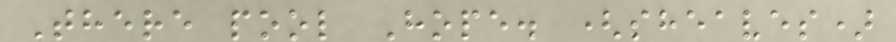There pool Hope. (sheaves)
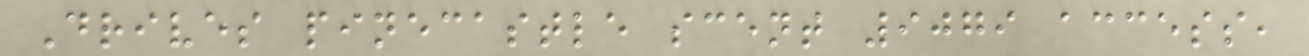Drives pinecastle scent 9079 access,
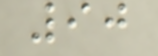90
